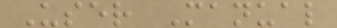User Manual
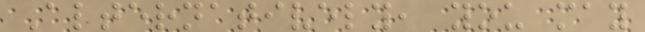Alternatively, you may
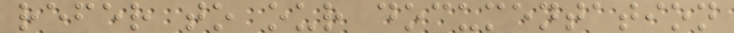refer to our documentation
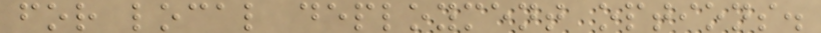for local deployment options.
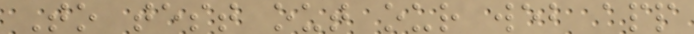To test out our web app
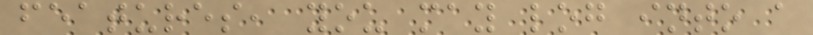features, you may log into a
